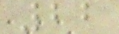22
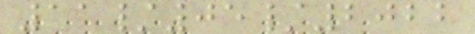11/05/2022
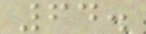64.
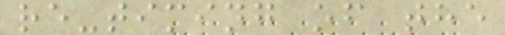re-timing of the
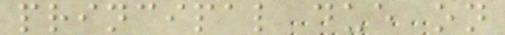principal due on
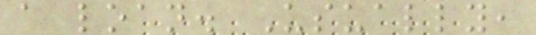a loan. Usually,
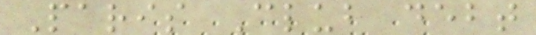Paris Club debt
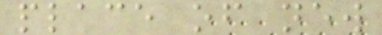place of new
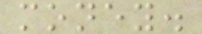money.
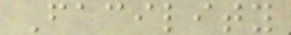Facility
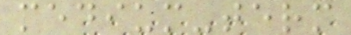medium-term
